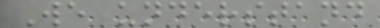We understand
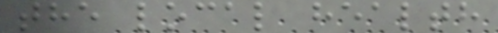the local health
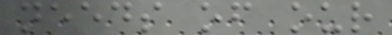needs of our
